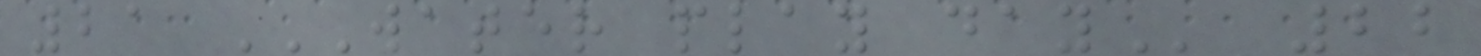21 WATER PLAY DAY 22
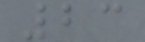23
